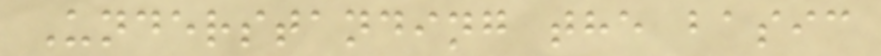Understanding the basic
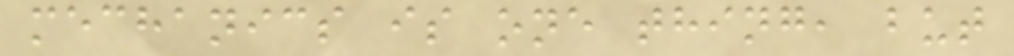mechanics is one thing, but
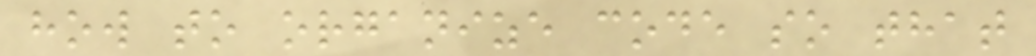how to organize code so that
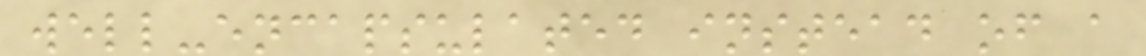well-encapsulated instead of a
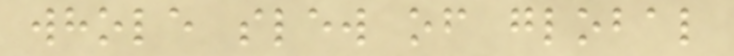whole slew of global
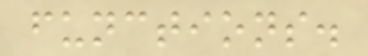functions.
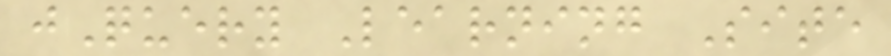jQuery Learning Site
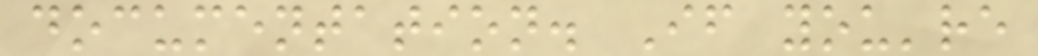documentation. If you're
